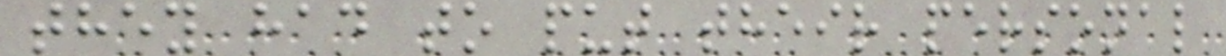they had to put their personal
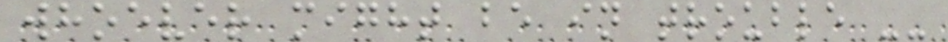whoever might be in trouble --
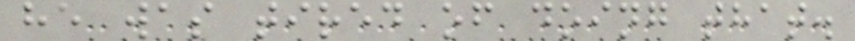he was tired of doing that.
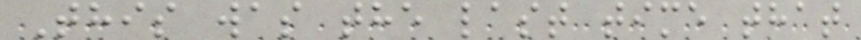This was the last time that
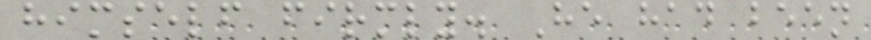himself firmly. He had been
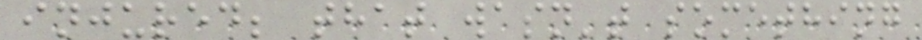injured; that wasn't something
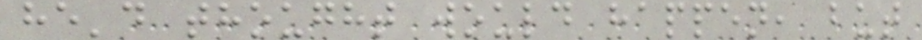he'd thought would happen, but
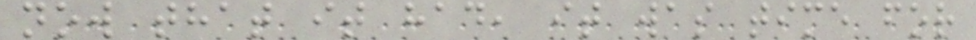now that it had, it was time for
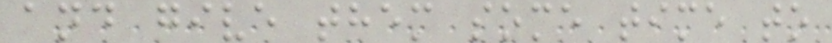and give them some time to
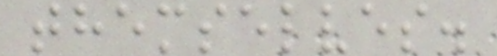themselves.
